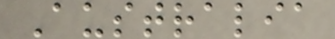Australia
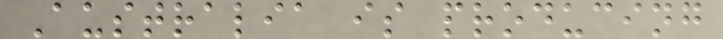Australia is producing
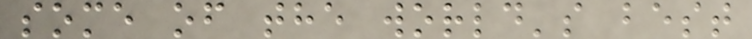some of the world's best
